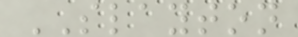SLAYTON
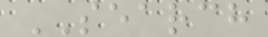SEARCH
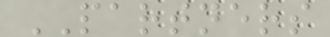PARTNERS
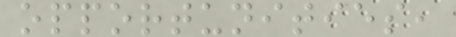opportunities,
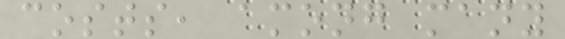costs, among many
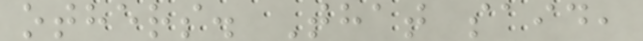others. That said,
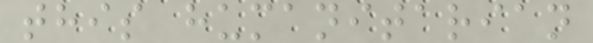this humanitarian
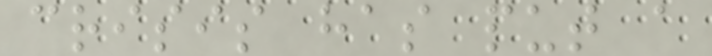crisis has put a
